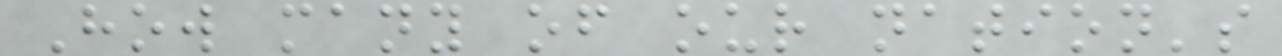How many of our nation's
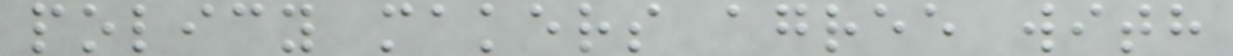policy makers agree with
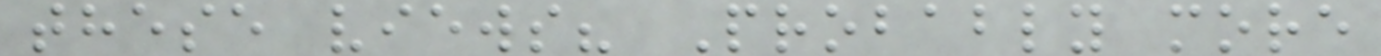these views? Probably more
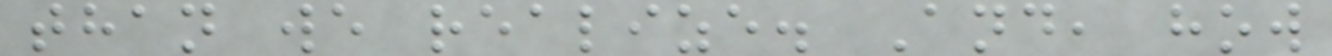than we realize. And, how
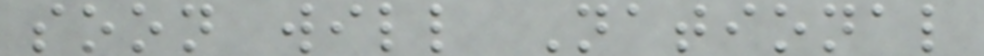soon will National
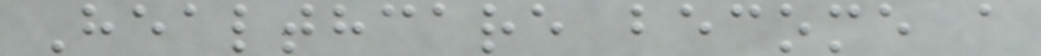Healthcare become a
